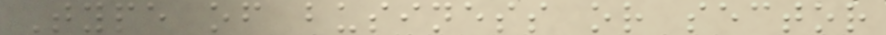Type of business or sector
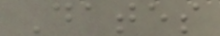Dates
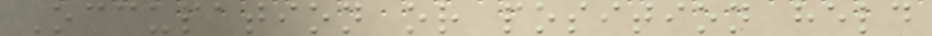Occupation or position held
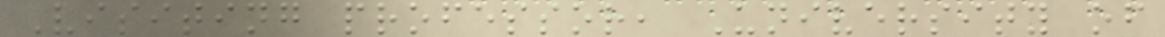Visiting professor, University of
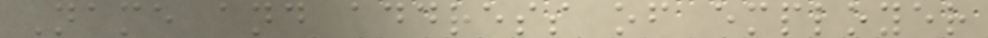Name and address of employer
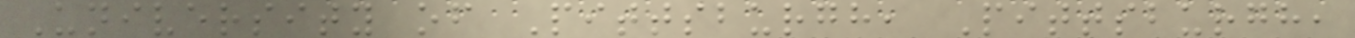University of Pittsburgh, Pittsburgh,
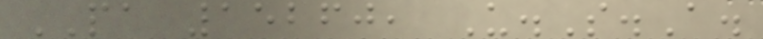PA 15260, U.S.A.
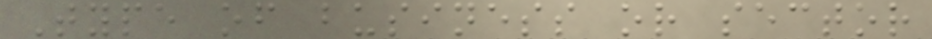Type of business or sector
